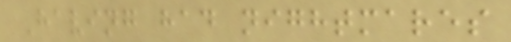Having had nightmares
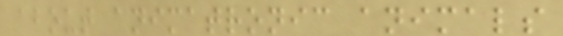about animatronic animals
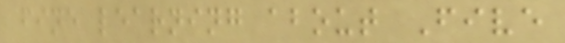fine learning about Five
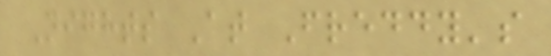Nights At Freddy's
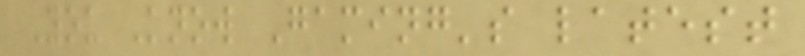You Know Gaming's latest
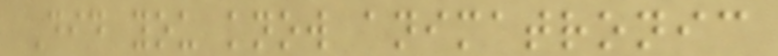Did you know animatronic
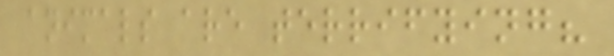animals are terrifying?
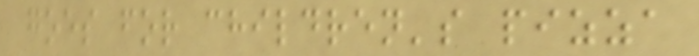goes for children's pizza
